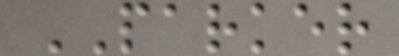PARKER
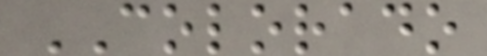COLORADO
